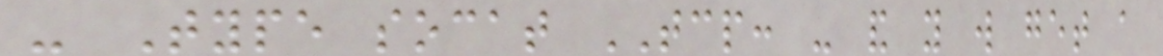- Type socat TCP: - and you will get a
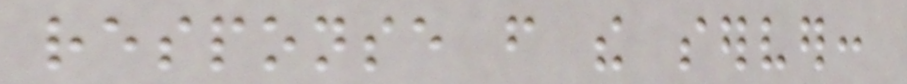response from the server:
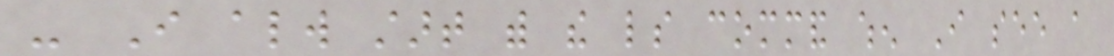- I always start with the ls command when I see a
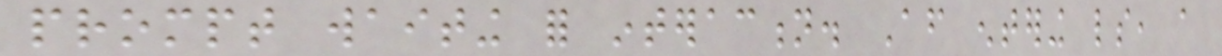prompt waiting for interaction. After entering ls, a
